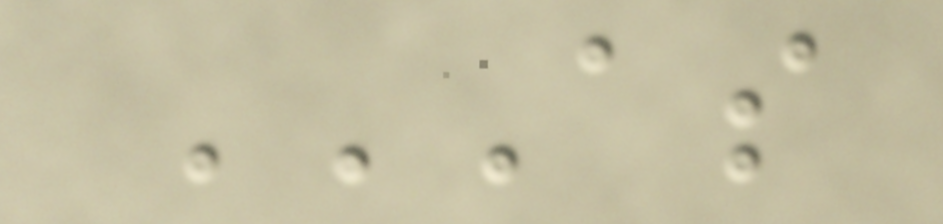AS
